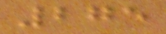275
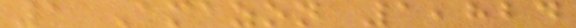1 Amazon 1,824
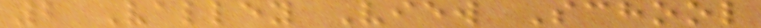2 Valley View School
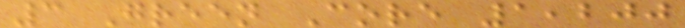3 Green Core 1,200
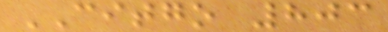CITGO 803
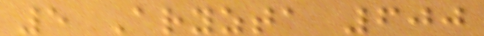5 Aryzta 600
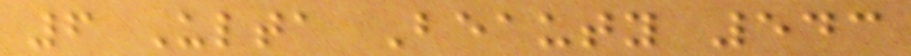6 Ulta Beauty 543
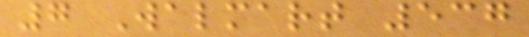7 Walmart 537
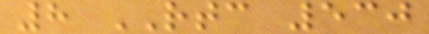8 RTC 530
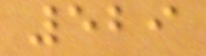529
